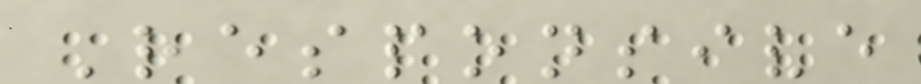Responsive
